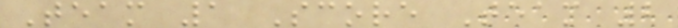Team 1 Score Team 2
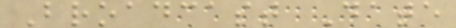Broadcast Date
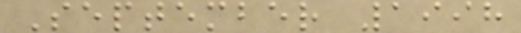September 1998
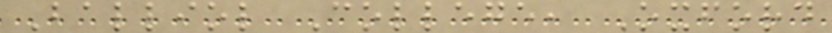Balliol College, Oxford
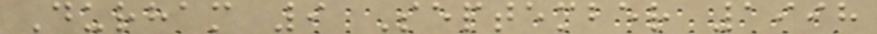Durham 9 September 1998
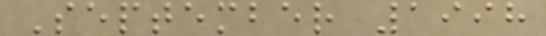September 1998
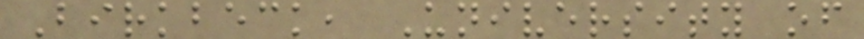Birkbeck, University of
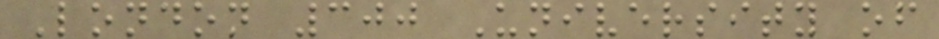London 300 University of
